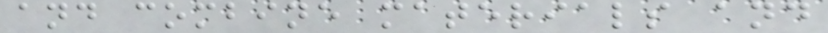and combine materials and
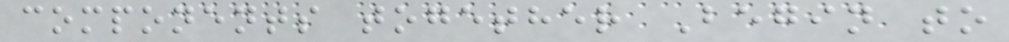components together Begin to
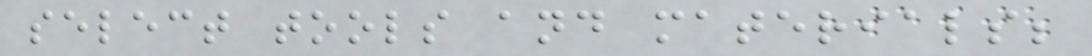select tools and materials;
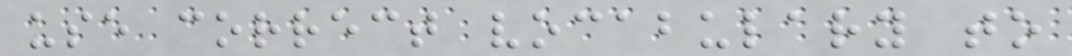use correct vocabulary to
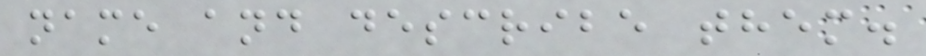name and describe them.
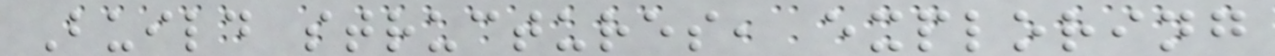Build structures, exploring
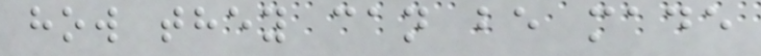how they can be made
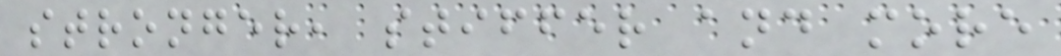stronger, stiffer and more
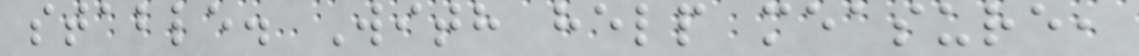stable. With help measure,
